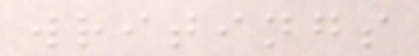writings
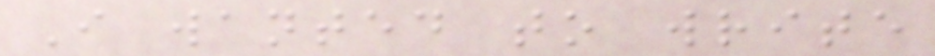I wanted to write
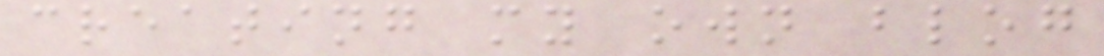creating my own blog
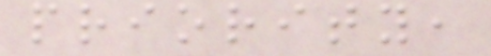priority,
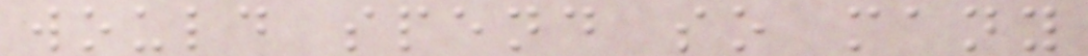would spend so many
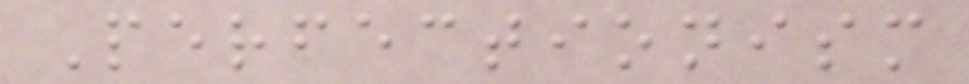Perfectionism
